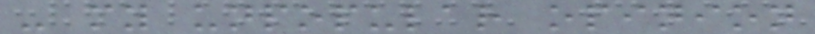- my unpopular opinion
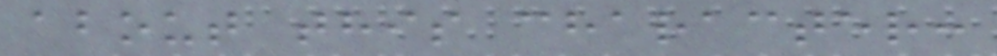about this character:
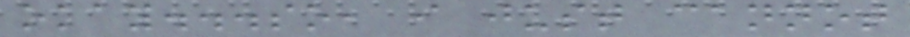okay...so, i just cannot
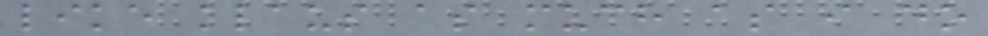like klaus as much as i do
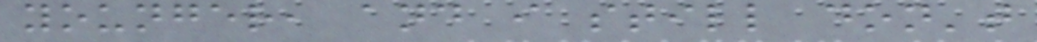younger, and i still don't
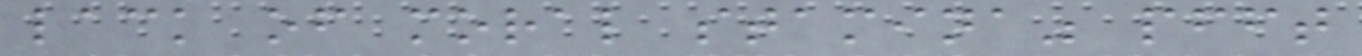lack of moral stamina" pfft
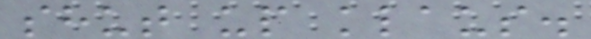shut up klaus.
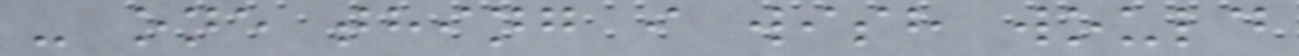- one thing i wish would
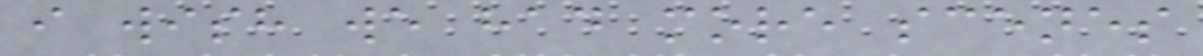i wish we had more scenes
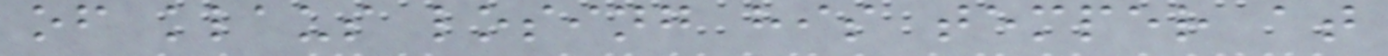of klaus losing his temper at
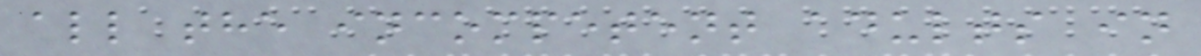all the incompetent adults in
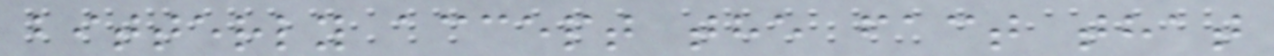bitterly accept the fact that
